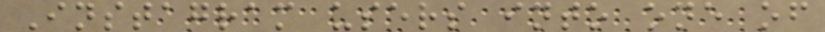Instagram users into one of
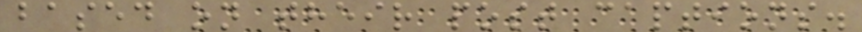based on their post captions.
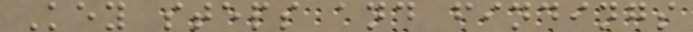Key steps and findings
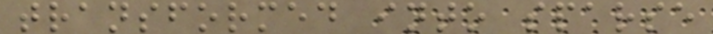transformed into sparse
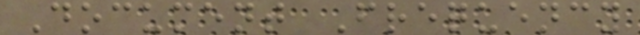Document Frequency
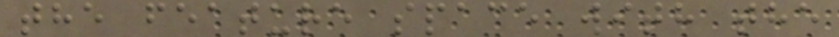the feature space with the
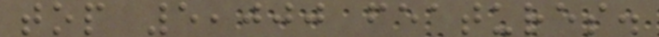top 5,000 features.
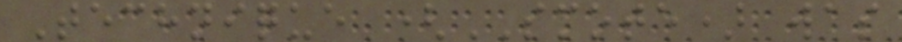Technique (SMOTE) was
